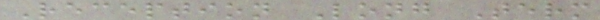Reception Long Term
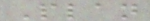Plan
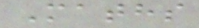Maths
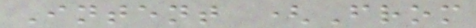Intent (From
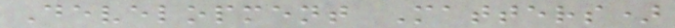Development Matters)
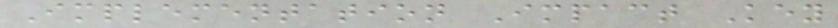Implementation Impact Key
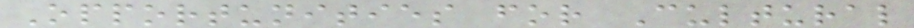Opportunities for Cultural
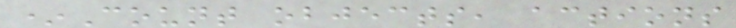*Count objects, actions
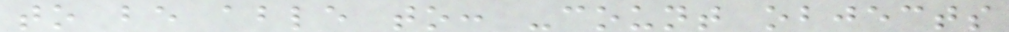to be able to: -count objects
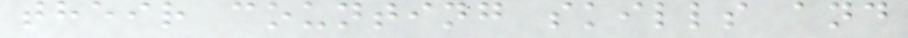their counting skills and
